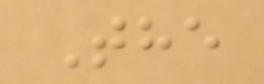The
